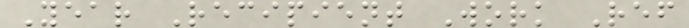Year Recipient Work Ref
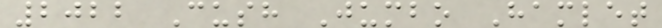2022 Cush Jumbo Hamlet
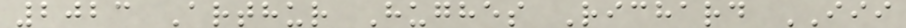2023 Arthur Hughes Richard III
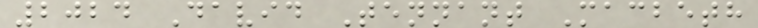2024 David Tennant Macbeth
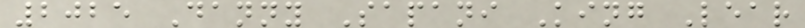2025 Danny Sapani King Lear
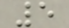5
